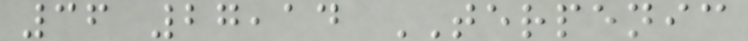36 27,14 TERPENIC
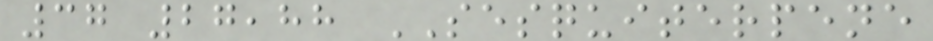37 27,88 SESQUITERPENE
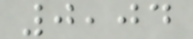0,04
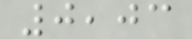0,03
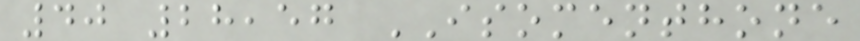40 28,57 ISOMENTHONE
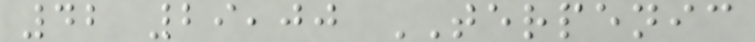42 29,00 TERPENIC
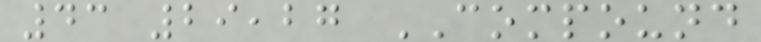43 29,27 COMPOUND
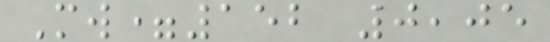Mw=152 0,05
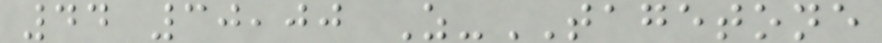44 30,00 Z-TAGETONE
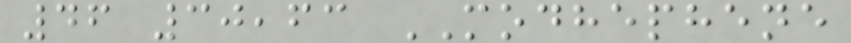46 30,63 MODHEPHENE
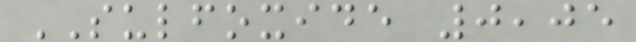SULFOXIDE 0,05
